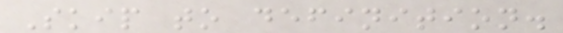Skip to definition.
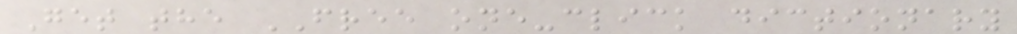Get the FREE one-click dictionary
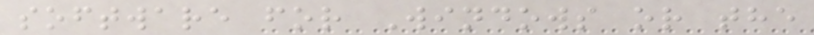software for Windows or the
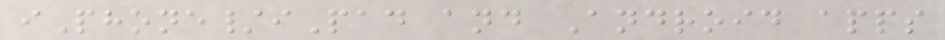iPhone/iPad and Android apps
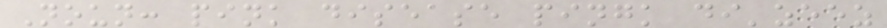Noun: pink disease pingk di'zeez
